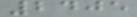2405
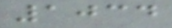1034
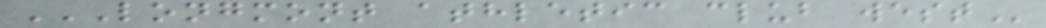LONGMONT ATHLETIC CLUB WEST
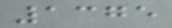1375
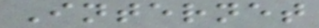Internet
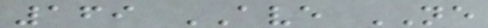169 AVE NE
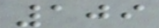109
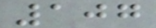107
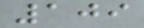109
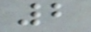2
